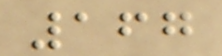167
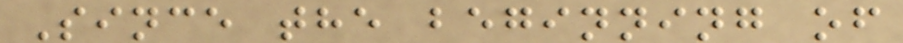Since the beginning of
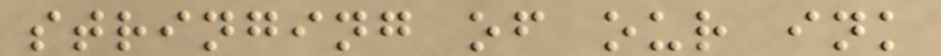stringing of our ink
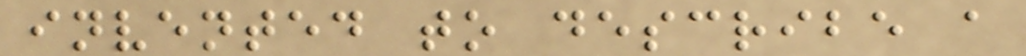invented to describe a
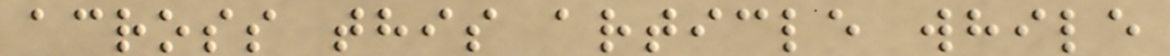across this article while
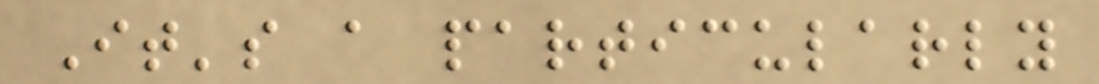It's a particularly
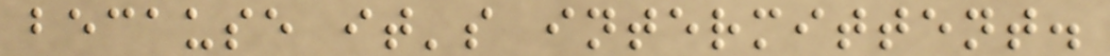because it's intermittent.
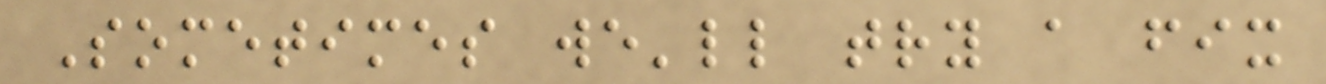Sometimes we'll try a fix
